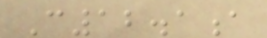C12.1a
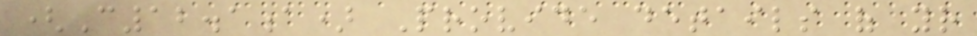(C12.1a) Provide details of your
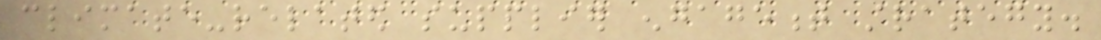climate-related supplier engagement strategy.
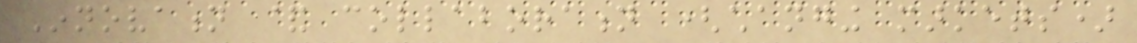Innovation & collaboration (changing markets)
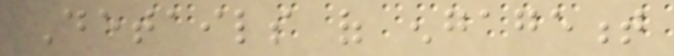Details of engagement
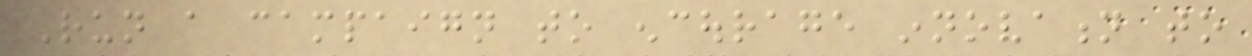Run a campaign to encourage innovation to
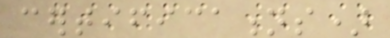certifications)
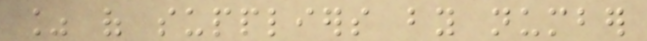% of suppliers by number
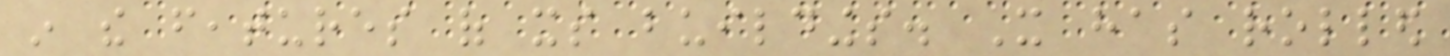in the features of its buildings. It has rolled
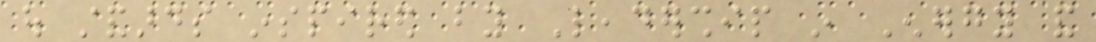out standards inspired by Leadership in Energy and
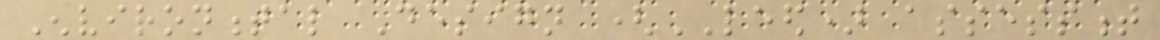Environmental Design (LEED) assessment
